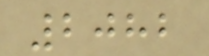2082
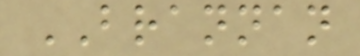BRANNAN
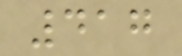417
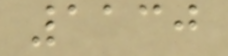1130
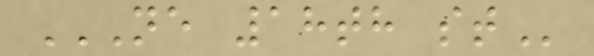NE 18TH ST
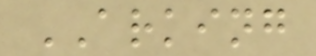ARKING
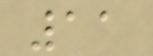11
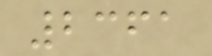2361
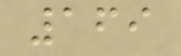169
